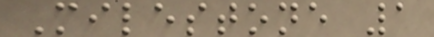Milestone 1
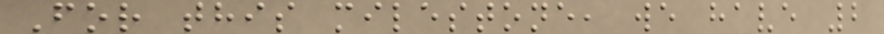For this milestone, we have 2
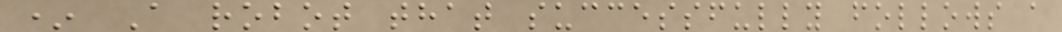* A robot that successfully follows a
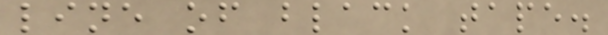line of black tape.
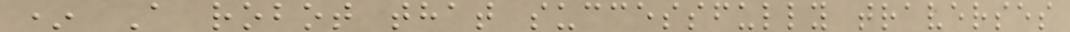* A robot that successfully traverses
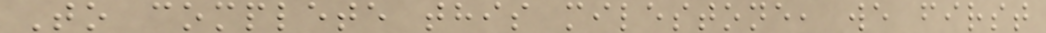To complete this milestone, we first
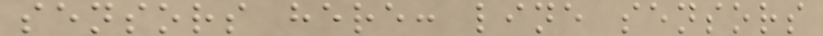sensors here: line sensors
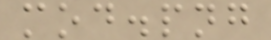mod.png
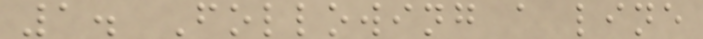1. Following a line
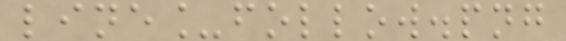line_follow.png
